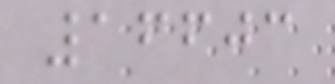16603
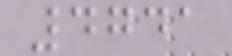4741
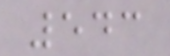543
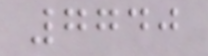7740
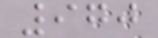970
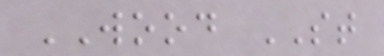WOOD ST
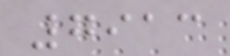7913
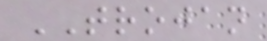TROJAN
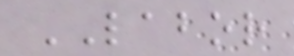LABOR
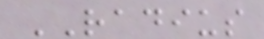RADIUS
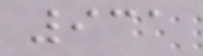931
